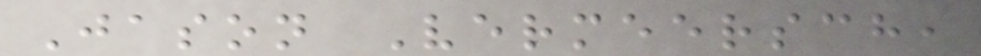Jason Vermeersch,
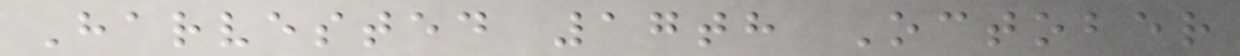Harvested 17th October
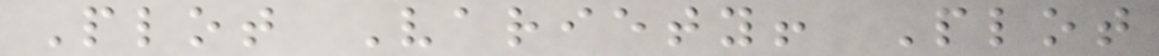Plot Variety! Plot
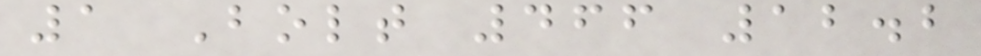1 Bolt 466 12.2
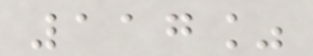117%
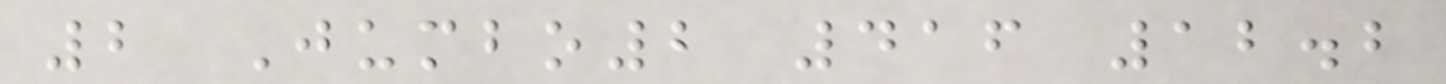2 Jumbo2 416 12.2
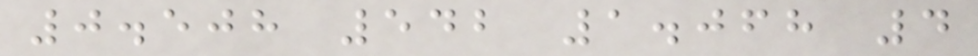0.508 542 1.068 4
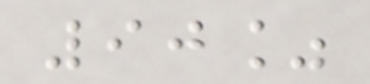90%
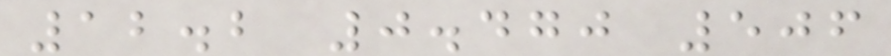12.2 0.470 506
